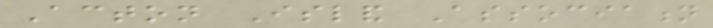Acton Island Association
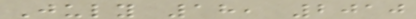July 18, 2010
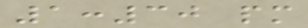1:30 pm
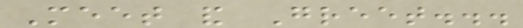Meet and Greet...
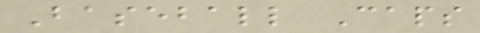Baseball Caps
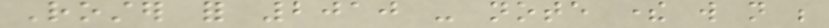Roster for 2010 - note there will not be
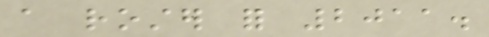a roster for 2011.
